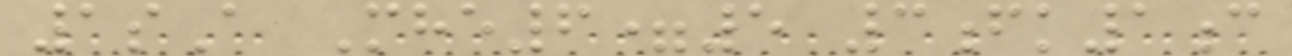1sA Mhe6=5 3fk1c
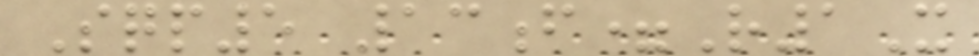Sqp5 13f=R1X
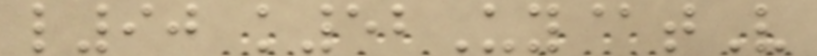l90 k52Uy@tV
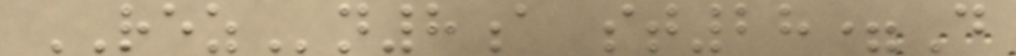REZn8a st28=D
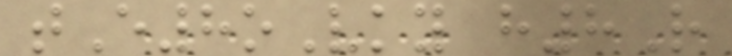tE8oVky h8R
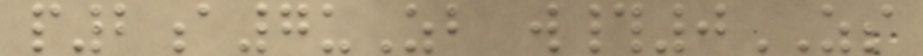p2a7uZb w#0ZS
